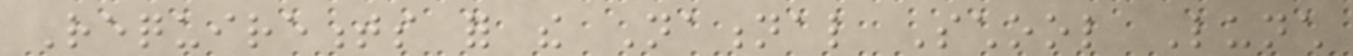Requirements for the National School Lunch
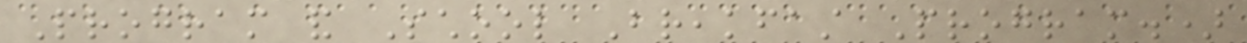Program and School Breakfast Program.)
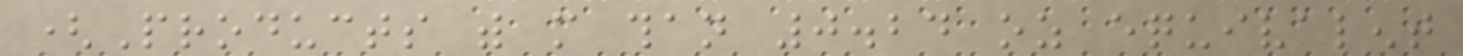(Products with more than 0.24 oz equivalent
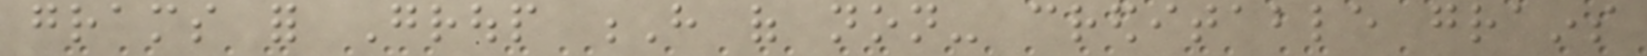grams for Group H of non- creditable grains
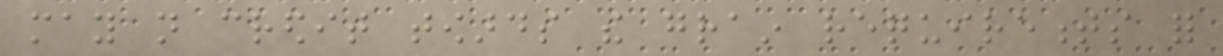may not credit towards the grain requirements for
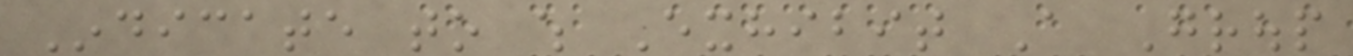Indicate to which Exhibit A Group
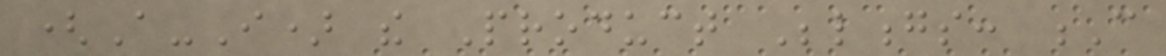(A-I) the Product Belongs: C
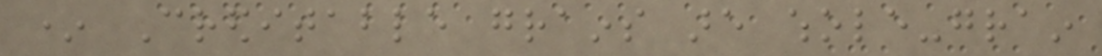* Creditable grains are whole-grain
